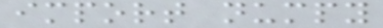import numpy
